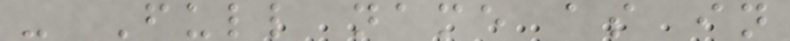- Full name as in
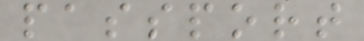passport
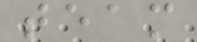team
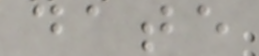date
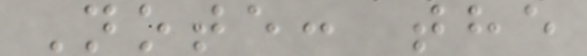Note: the
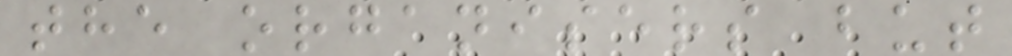the organisers but
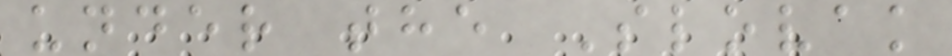under the Slovak
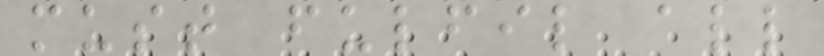must fulfil all
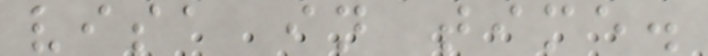visa in time.
